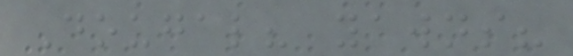Dougal? yawns?
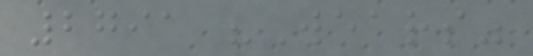2791 "Wears"
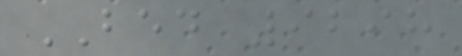BED 9298
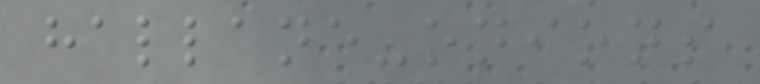hallane-onions
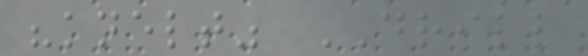"knelt" DRILL
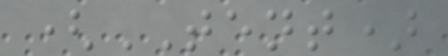(TENT)
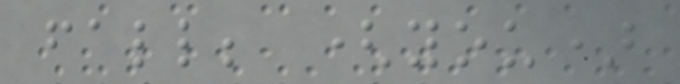fall; (you)
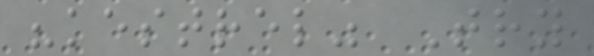"kestrel" Try
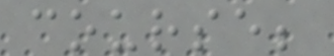course;
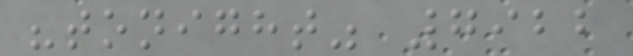"tonight" 7922
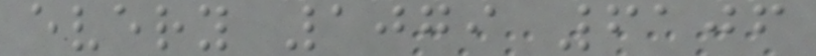every 1079 6106
